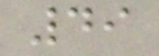49
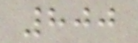800
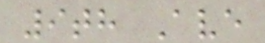9th Ave
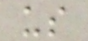us
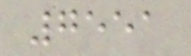7551
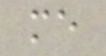me
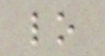lo
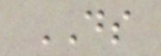DS
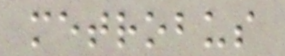metrobus
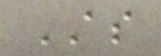AS
